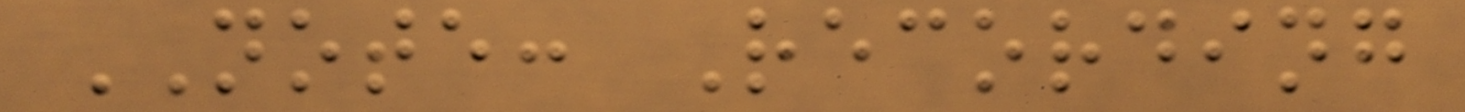NOTE: Recording
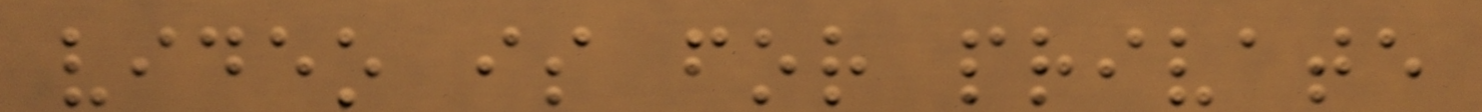video is for private
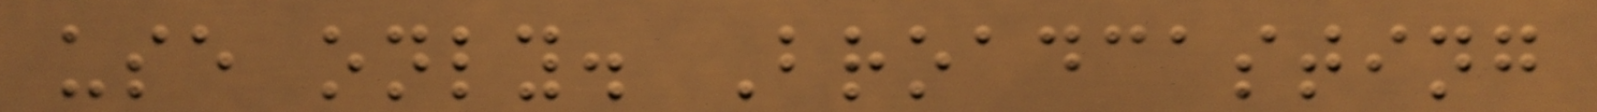use only. Broadcasting
